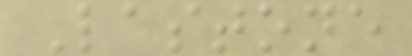Lastone
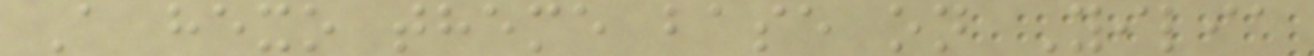A hexo theme base on Yilia
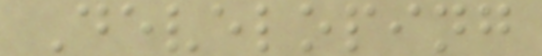Developing
